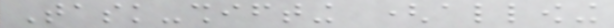Task-shifting (allowing
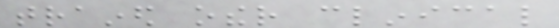trained other clinical
